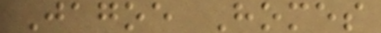Jagoe Homes
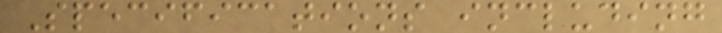Specifications including
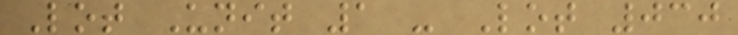Lot Unit 1 - Lot 030
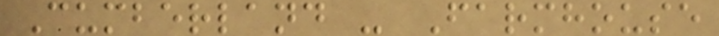Cumberland - Farmhouse
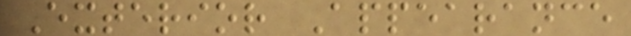Exterior Appearance
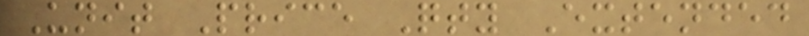Unit Price Qty Extended
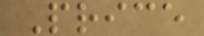Price
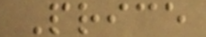Price
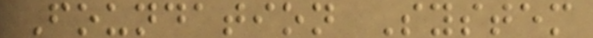Foundation System
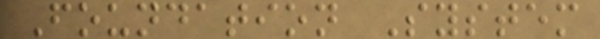Foundation System
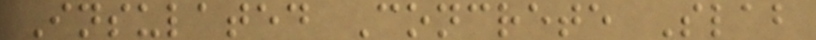Insulated Concrete Slab
